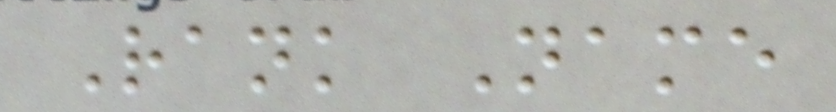Rank Name
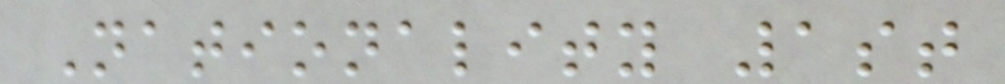Nationality 1st
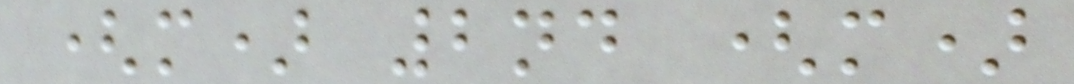(m) 2nd (m)
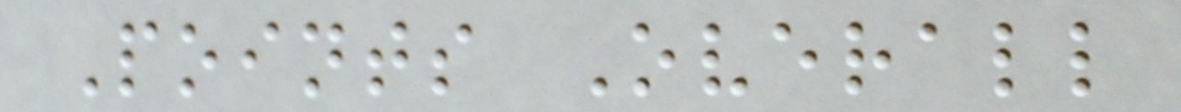Points Overall
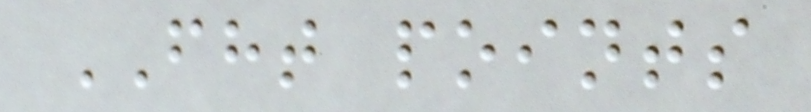FHT points
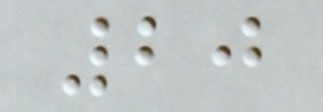20
